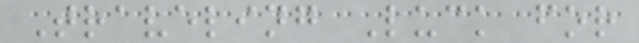Traveling Luck for
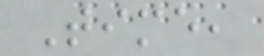Time,
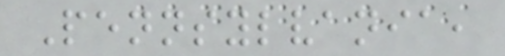Pennsylvania,
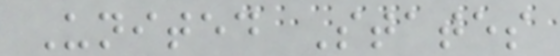United States
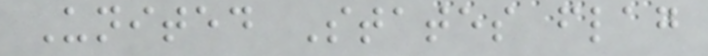United States flag
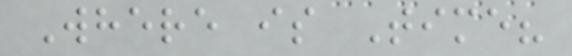Where is Time?
